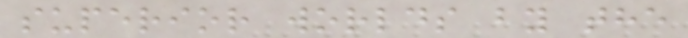superior worlds by the
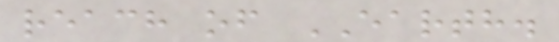reach of EARTH.
